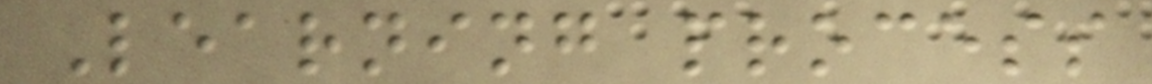Learning process
